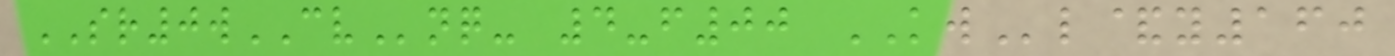SR0wCVnq- 4-f00 KWl&y160
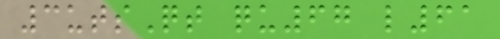3utsQt qu67 l61
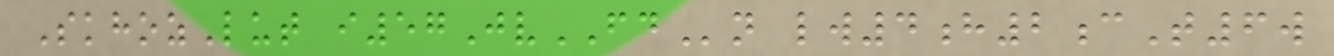SkhozLut i57JvFDn lw4h2cT6w
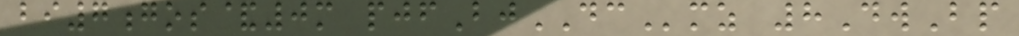bi7gos&0m pjfBjDCmz 8DwBp
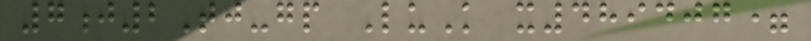7j2Tj-gp LuK x489407=
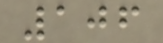106
